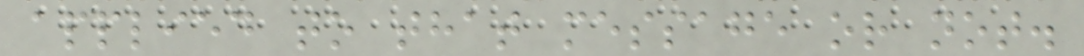applied to that message or not.
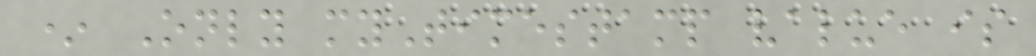* Only myTimestamp value is
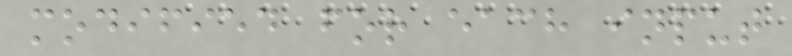modified for each input
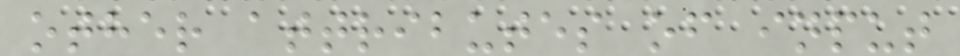other attributes of input
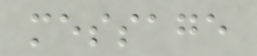message
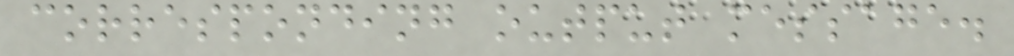corresponding output message.
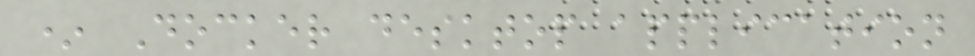* Docker desktop application
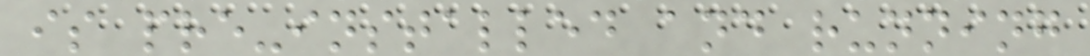is pre-installed and running
